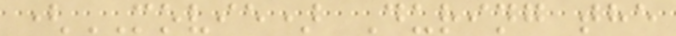(MOVIE) During the
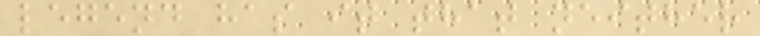legend has it that neither
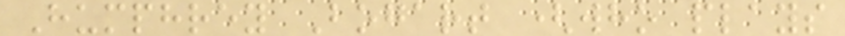Humphrey Bogart (who plays
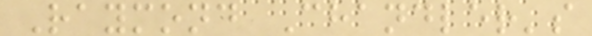Raymond Chandler's
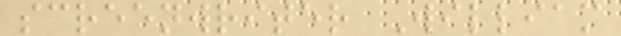screenwriter William
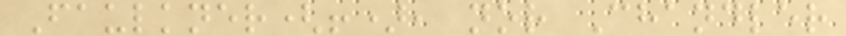Faulkner(!), nor Chandler
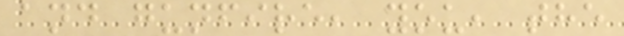and gunfire, you, the
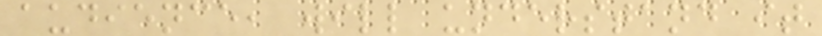audience, will understand it
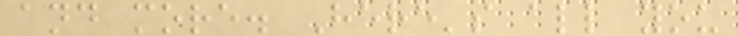and more. Here's all you
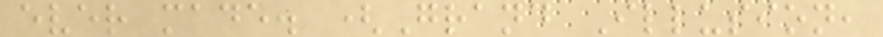ever made. (Grand Illusion,
